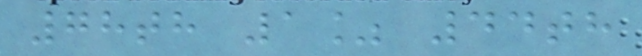78th 1% 44th
